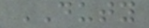DUTY
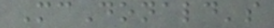McDonald's
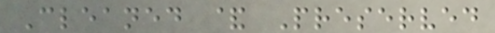Cleaned & Preserved
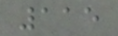115
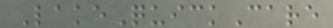LakeQuickCare
